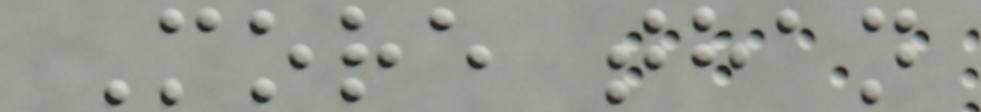More than
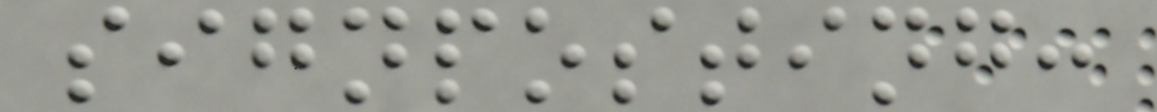signposting:
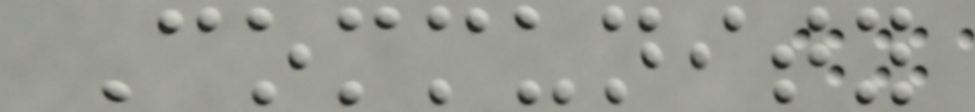Community
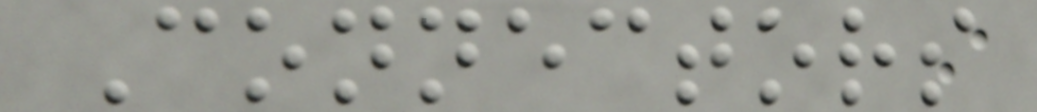Connectors
